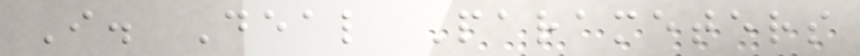I. Deal Parameters
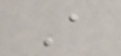A
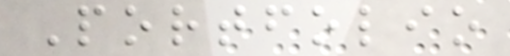Portfolio
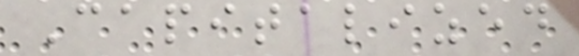Capitalized
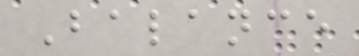Balance
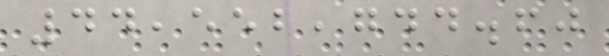44,552,744.60
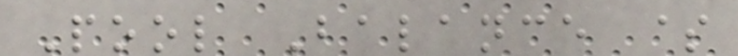Pool Balance $
